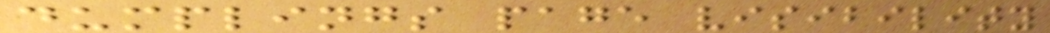dumplings page visibility
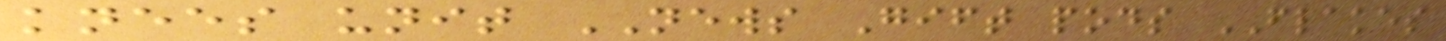knees unit NEWS Gift pods FLAKES
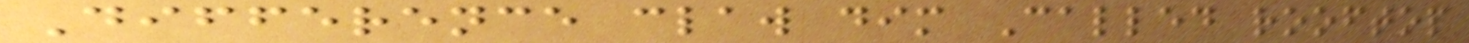Difference claw dim Called rooftop
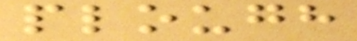plough
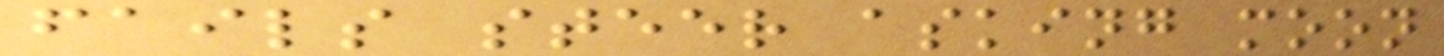fails steer asking moon
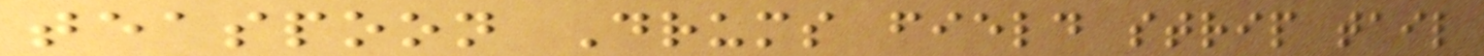teaspoon Drums field strip tail
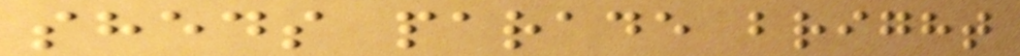sheds parade bright
